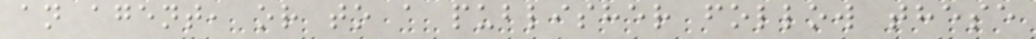an agent, or to a publisher follow these
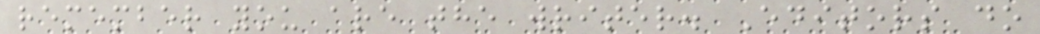remember you are the writer. Editors do
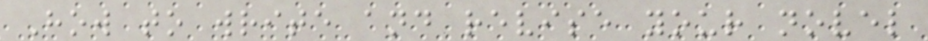How to write and revise your novel
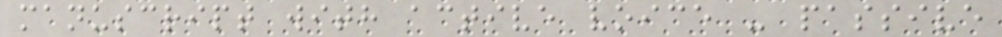manuscript with active voice - passive
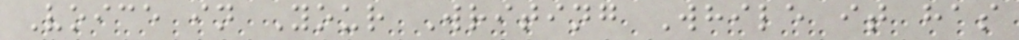Voice in Your Writing While it has
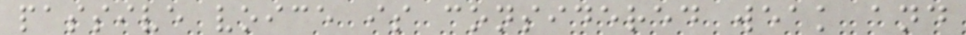passive voice is considered weak and
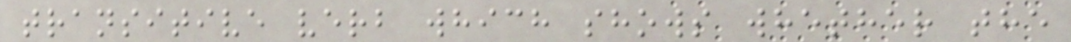transitive verb which shows whether the
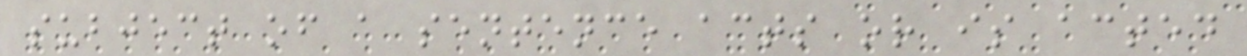subject of a sentence acts or is acted
